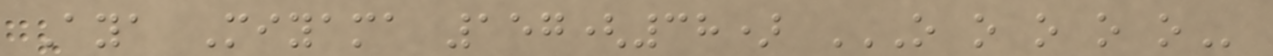Aya Miyama 157(38) O O O O O
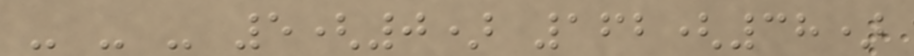- - - 5(0) 162(38)
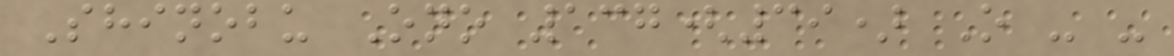Shinobu Ono 137(39) O - -
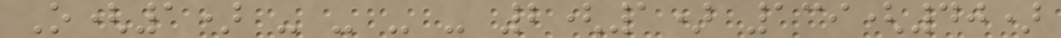O(1) - - - - 2(1) 139(40)
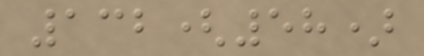132(58)
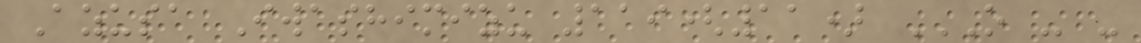Azusa Iwashimizu 119(11) O - -
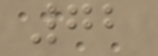72
